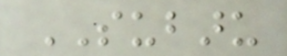SUBARU
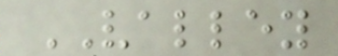VALLEY
